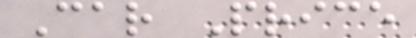Car Price
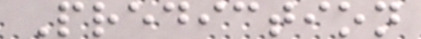Prediction
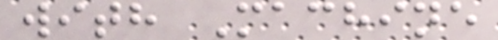with Machine
